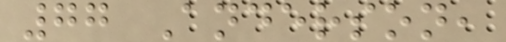77 Anderson,
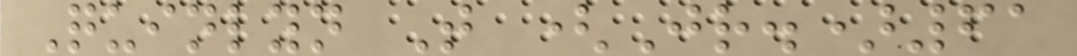Quinlyn T (Jr.)61
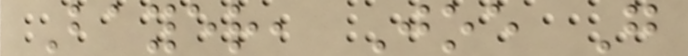Bayer, Joe G
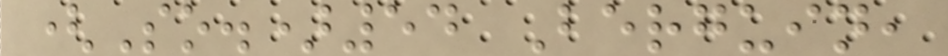(So.)54 Berguin,
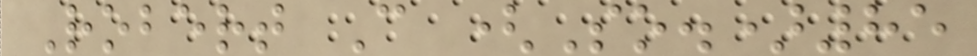Robert C (So.)85
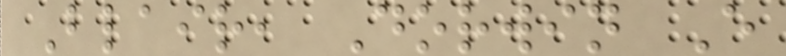Blair, Dorwin E
